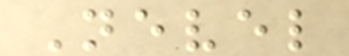Nevel
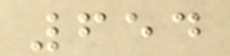654
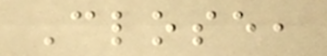Close,
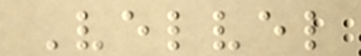Velvel
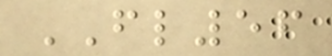FL56
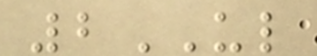2UL
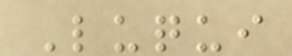Luqui
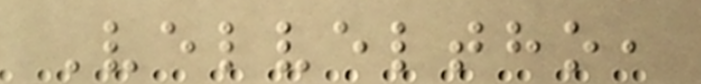Velveltho,
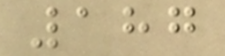187
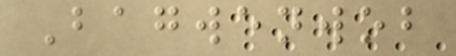Bagwenwob
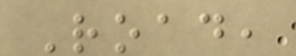Road,
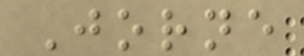Jorne
